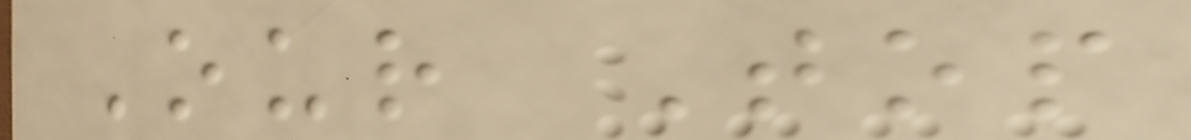Our Top
